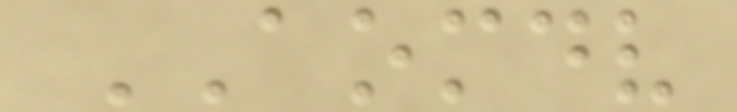AOMDV
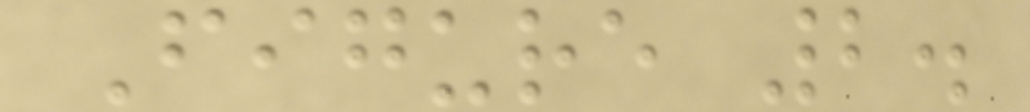Figure 2.
